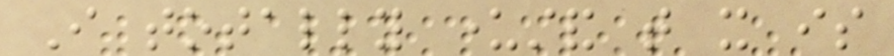I totally understand that it is
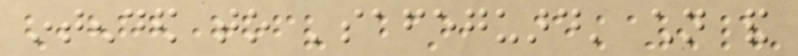intended to 'safeguard' children and
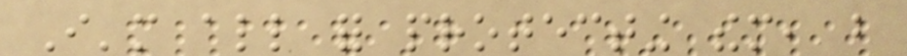I'm all for protecting them, but
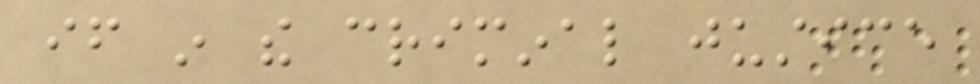if in the criminal justice
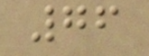76
